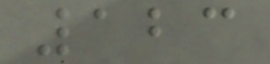123
